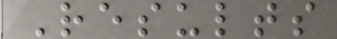Results
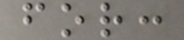for:
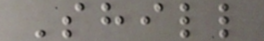Shill
